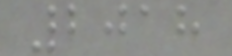2018
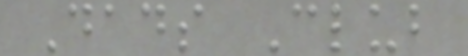Dads Club
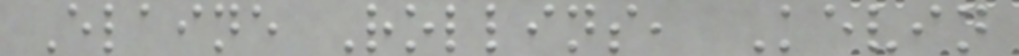Elaine Rollins, Kevin
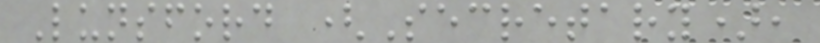Lunsford (Secretary),
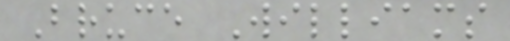Bruce Williams
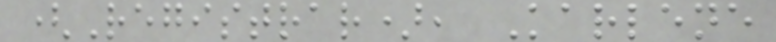(Registrar), Karlene
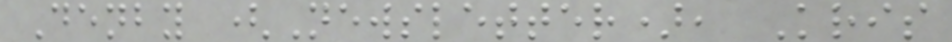Denby (Newsletter), Kris
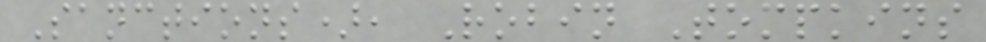Sanctions), Robin Tompkins
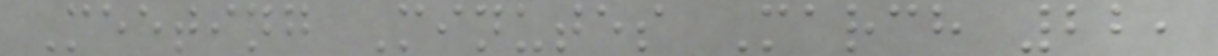Meeting Minutes March 22,
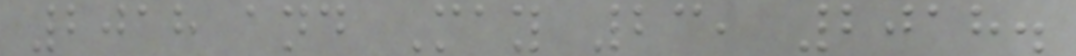2018 and May 23, 2018.
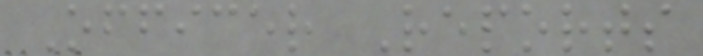Officer Reports
